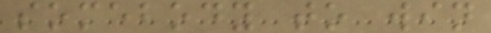somebody to win
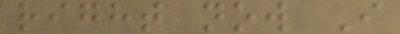right now I
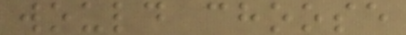would choose
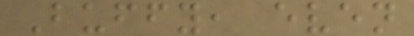Buffy, even
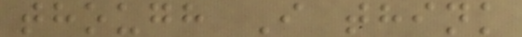though I think
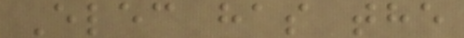Elec has the
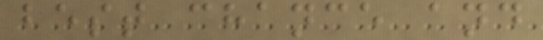best chance and
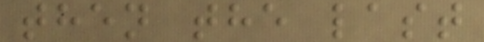then the last
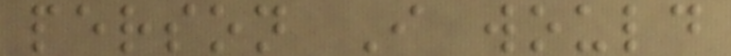person I would
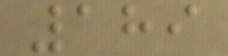189
